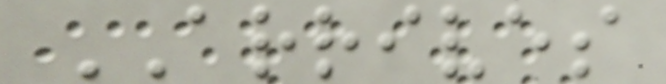ARRIVES
